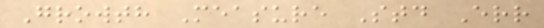Growth Measure Std Err
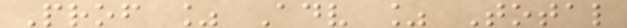Prof % Adv % Total
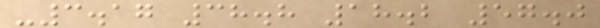-3.17 38.8 18.2 57.0
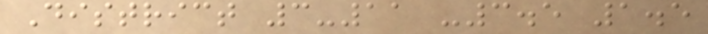District 3-11 -3.5 1.5
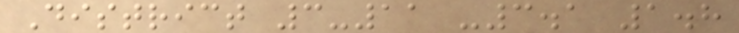District 3-11 -3.1 1.8
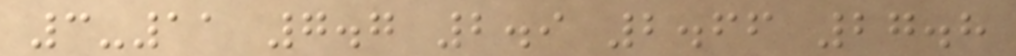3-11 7.7 2.9 2.66 27.8
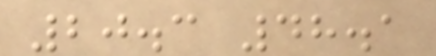20.3 48.1
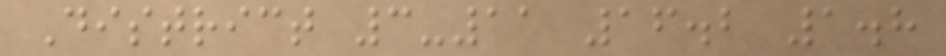District 3-11 16.2 1.8
